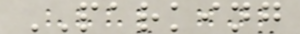PARKING
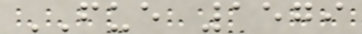FUE 1579
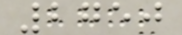2750
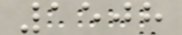1508
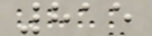815
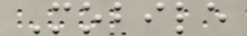Mobile
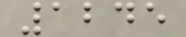1245
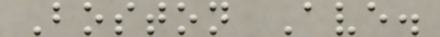Boston Ave.
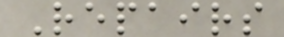Repairs
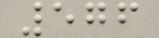576
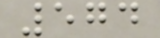574
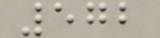572
